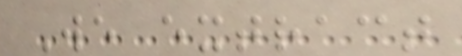We extract
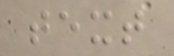text
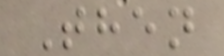Then
